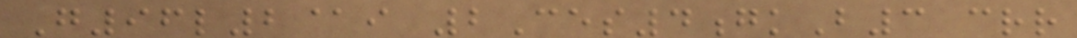G96l2@i 2Ces4gkB3 crr
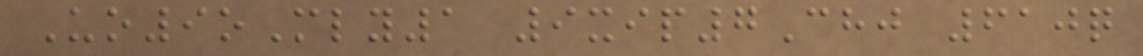Uo9oMly1 9xip7Chj 610q
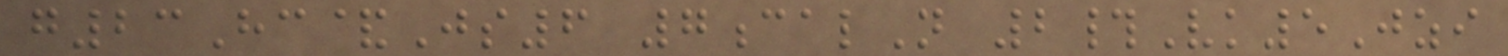g23Hc&Js6 7calN 2#Vk5Jzi
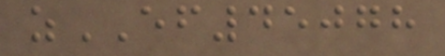zEF45078
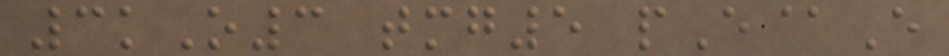3kO3 tmg5 pE@E
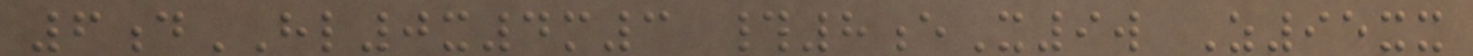6dHL0x4m3 #8eX9w Z95xx
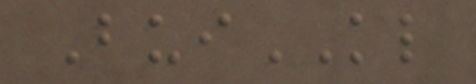BuiKL
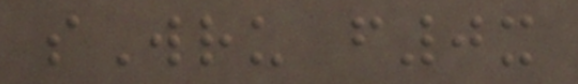sWru f0x
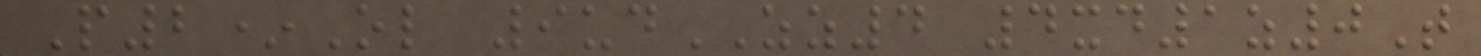P2*Ol 9udZZ4 4xd1z0T
